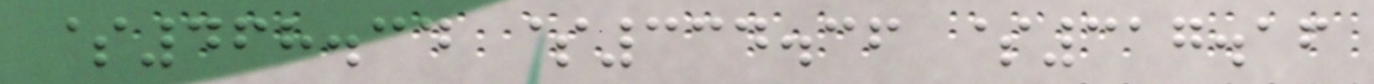$468.34 $334.36 $317.16
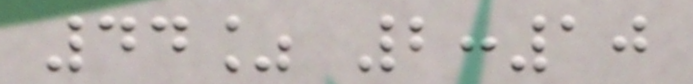44% 2:10
